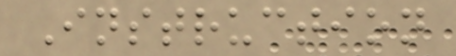Instruction
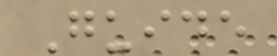Guide
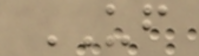UF
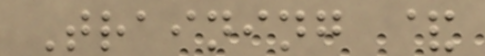Training &
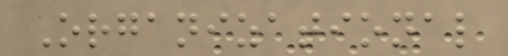Organizational
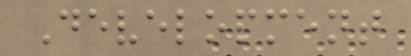Development
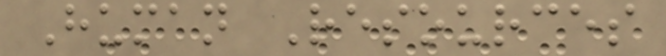Human Resources
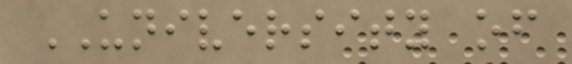UNIVERSITY of
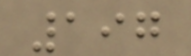197
